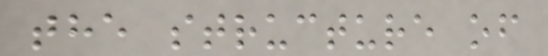the structure of
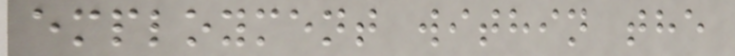employment within the
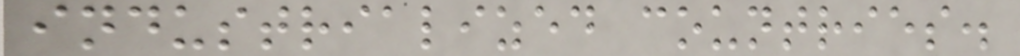industrialized countries.
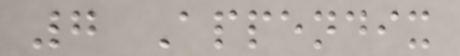7 Appendix
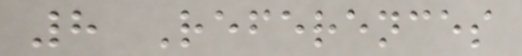8 References
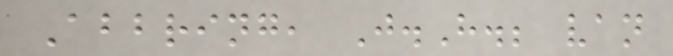Abbring, J.H.; van
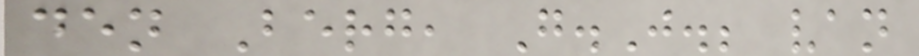den Berg, G.J.; van
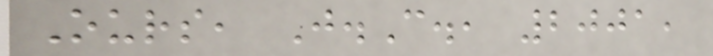Ours, J.C., 2001,
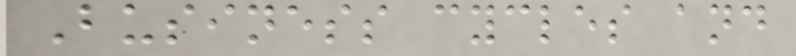Business cycles and
